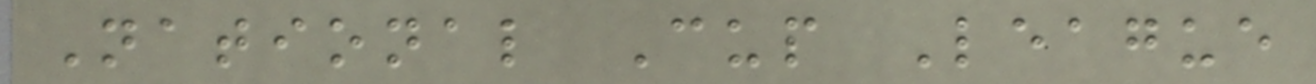National Cup League
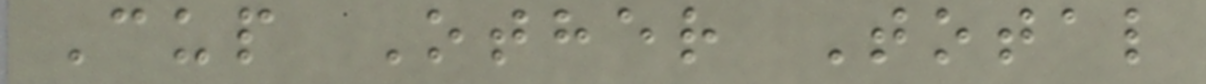Cup Other Total
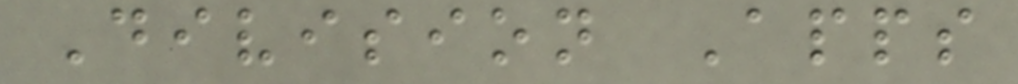Division Apps
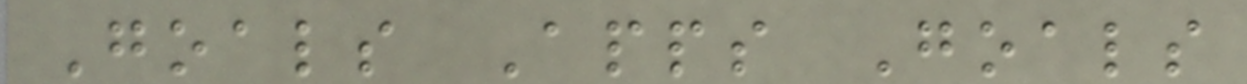Goals Apps Goals
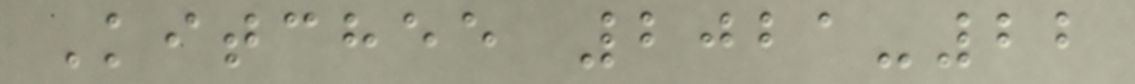Kitchee 2021-22
